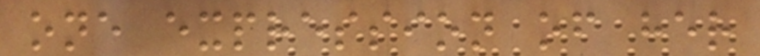one expression of her
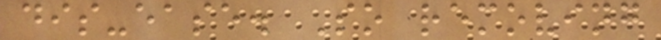dis-ease. So removing
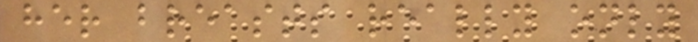her breasts really only
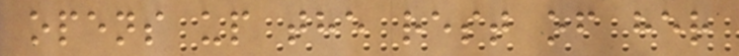opens up the rest of her
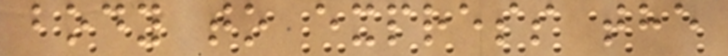body to express the
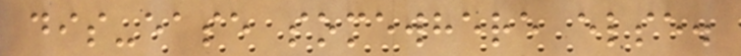dis-ease somewhere else.
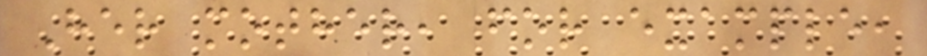Her mother, for example,
